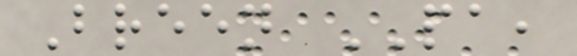Breen PA,
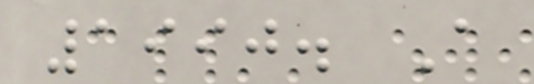1990. A
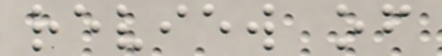review of
